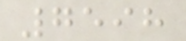7598
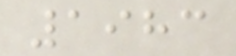1983
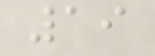19
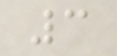3
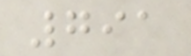791
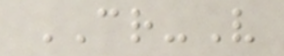CR-V
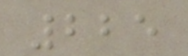225
